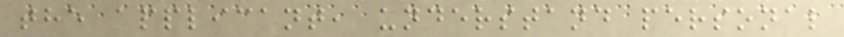the applicant, understand personal
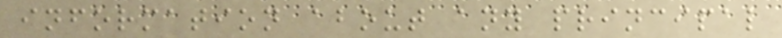information about any principal
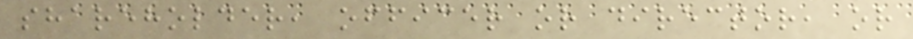shareholder, officer or director, or
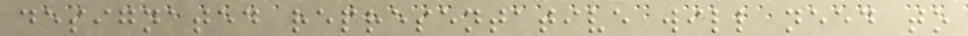designated representative will need to
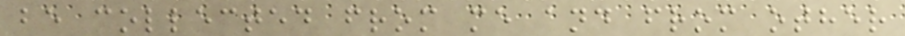be collected from me and from other
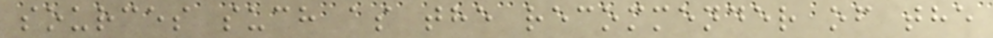sources such as the recommender of the
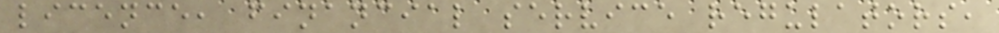licence, financial service regulators,
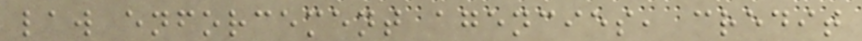law enforcement agencies, credit
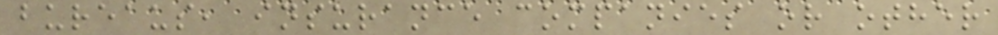bureaus, insurance companies or other
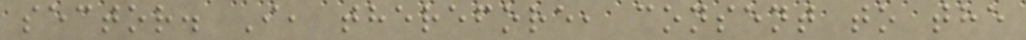sector. I, therefore, consent to the
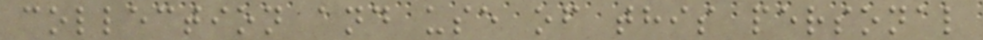collection and use of this personal
